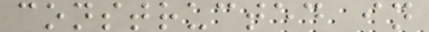constructed in
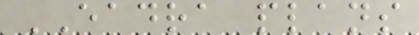EADRA plans
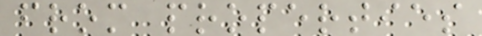from properties
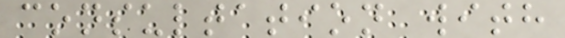consultation with
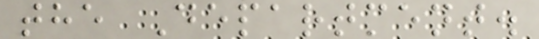the Department.
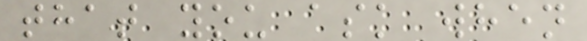that you ask when
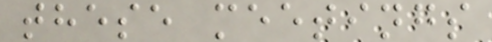these meetings
